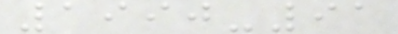1990-91
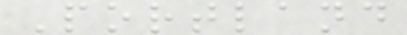Portland
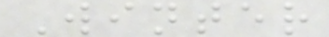Winter
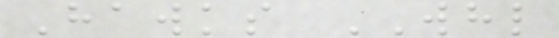Hawks WHL
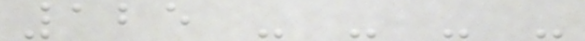125 - - - -
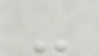-
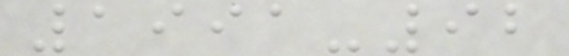1991-92
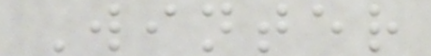Winter
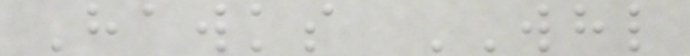Hawks WHL
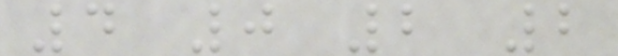4 0 2 2
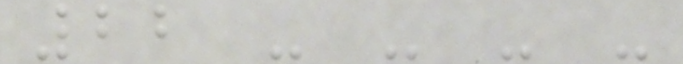22 - - - -
